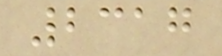2317
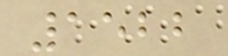1522
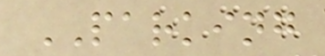PARKING
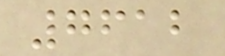7612
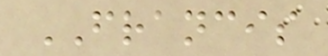FRANCIS
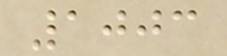1003
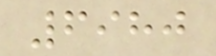6980
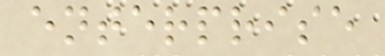enterprise
